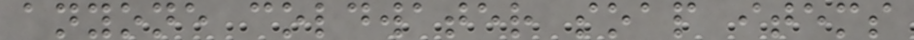anyone coldwater soap items
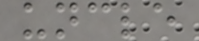uncle
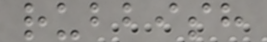rubbish
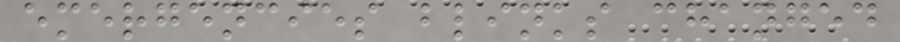emergencies blinks changed
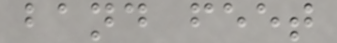band feet
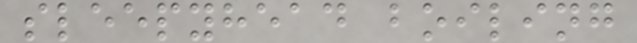sleepyhead boiling
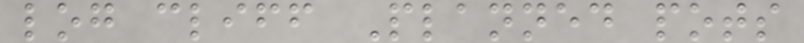log cliff Planned pots
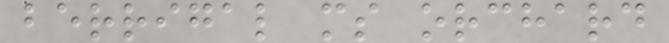berrigal ms orchard
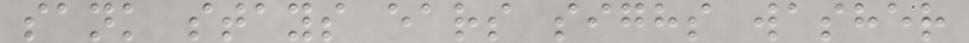sank stays ears sighs washer
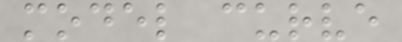model curve
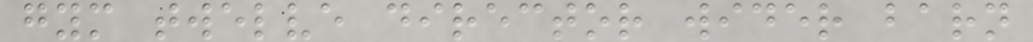gym twelve director wider barn
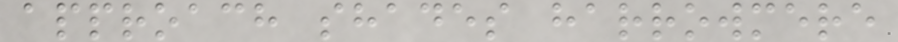approach shades harrowmere
